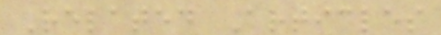Related Articles
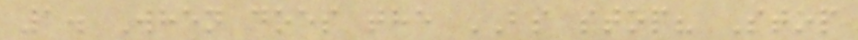1. When does the BS stop? Stop
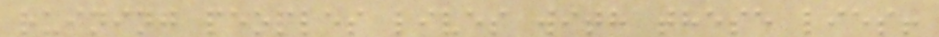ruining peoples lives with these lies!
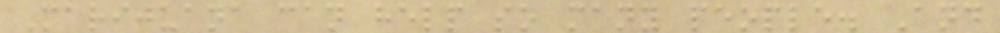Marijuana can help so many people. And
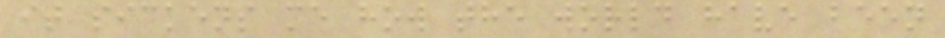it sickens me how the world have been
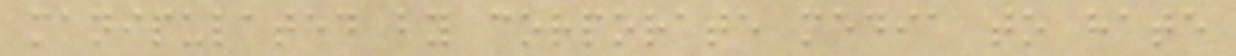manipulated by corporate media to hate
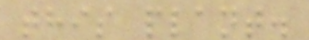this plant.
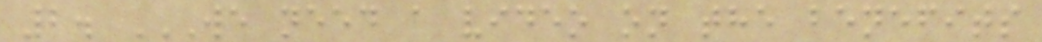2. WE NEED A VIDEO ON THE BENEFITS
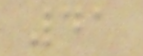41
